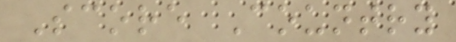Score Country
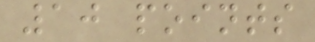10 points
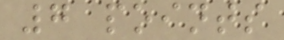7 points
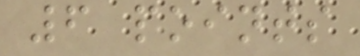6 points
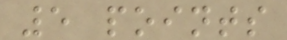5 points
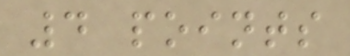4 points
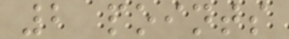2 points
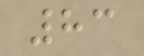83
